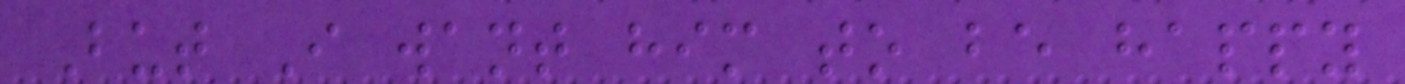But I want him to be happy
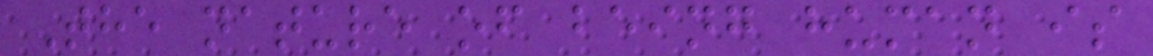The nature of being human is
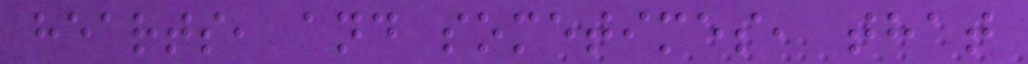hearts, and sometimes, that
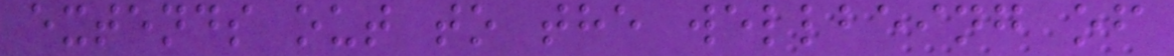extends out to the wellbeing of
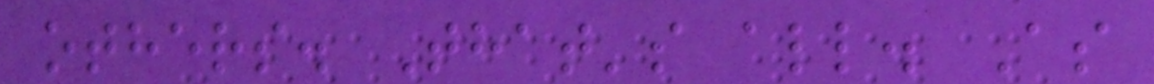others. That's all. As
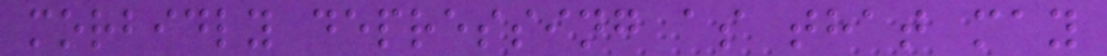morbidly depressing as that may
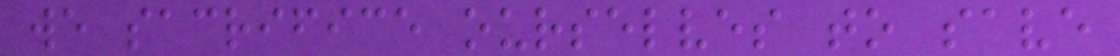we sacrifice ourselves to save
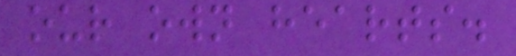our own hearts.
